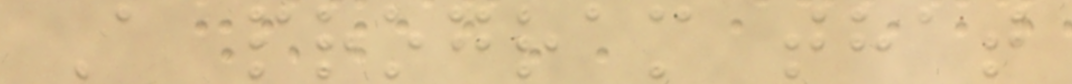A program that
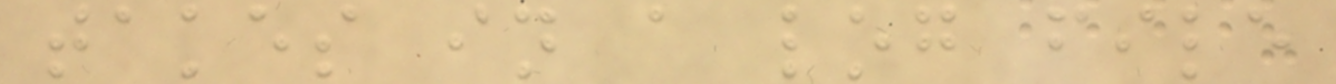takes in a log file
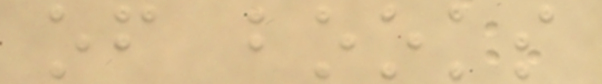of books
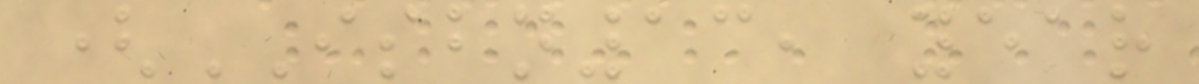(ISBN13, year
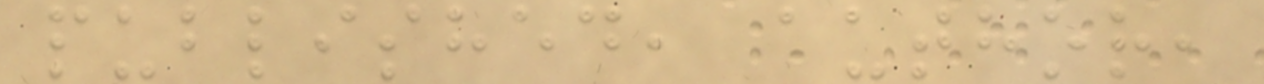published, author,
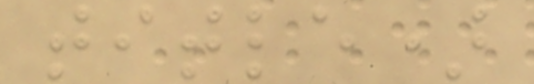title)
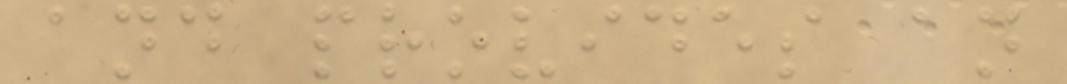and provides an
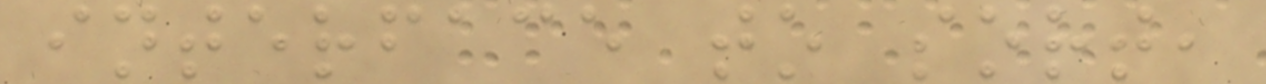interface to sort,
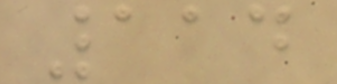114
